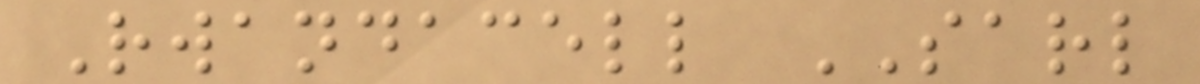Rwandacell SARL
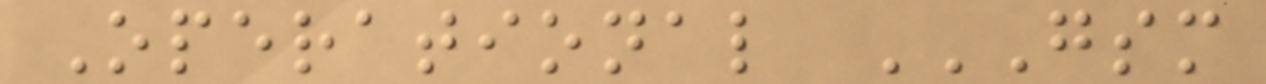Operational GSM
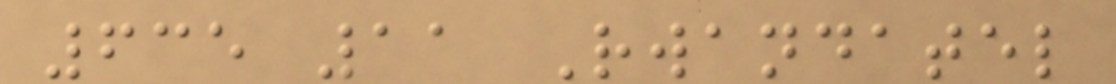635 11 Rwandatel
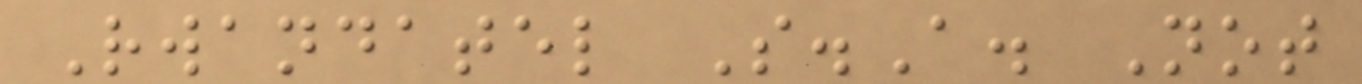Rwandatel S.A. Not
